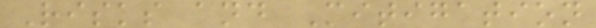Risks and Mitigation
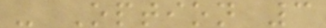- Option 3
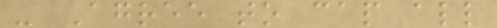- Agree to cap all
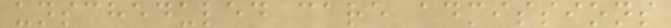unscheduled care admissions
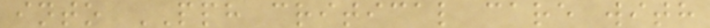into PPH critical care with
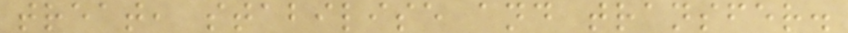treat, stabilise and transfer.
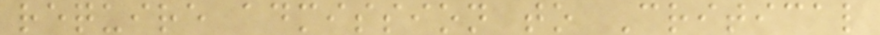require admission to Critical
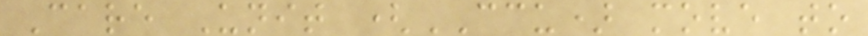Care Unit (CCU) move to
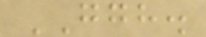GGH.
